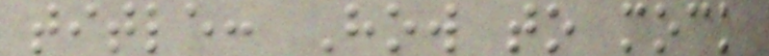title: How to mock
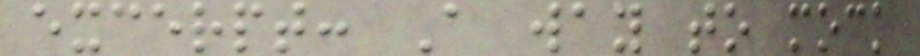excerpt: A way to mock
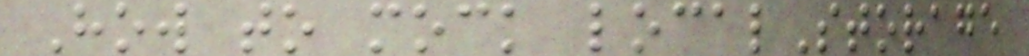How to mock localStorage
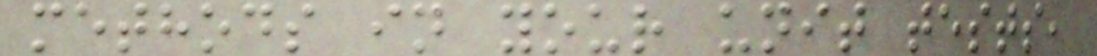methods in your unit tests,
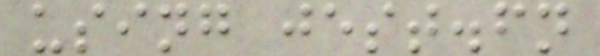using jest.fn
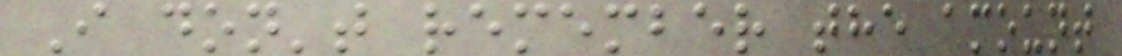I don't remember the amount
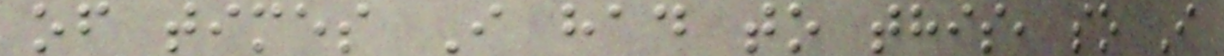of times I had to this, so I
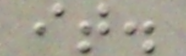it.
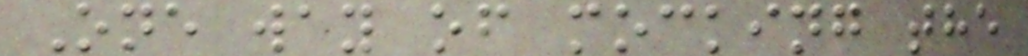One way of mocking the
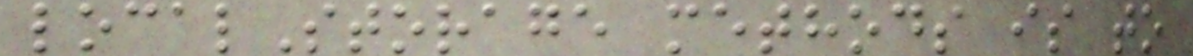localStorage methods is to
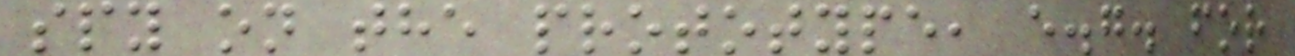spy on the prototype, e.g. for
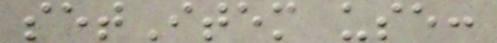setItem use:
